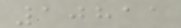10811
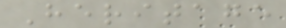Heritage
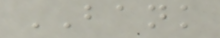BANK
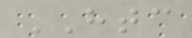HTC
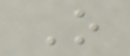O
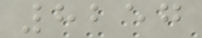8257
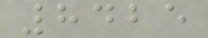8425
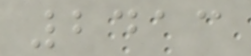2413
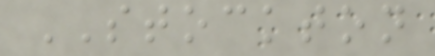STOCKTON
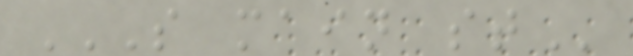S MAIN ST
